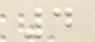4
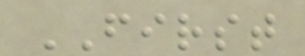FIRST
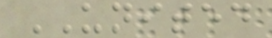UNITED
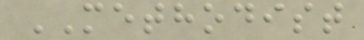METHODIST
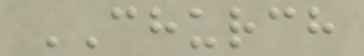CHURCH
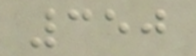350
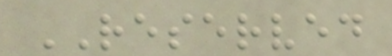RESERVED
